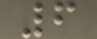6
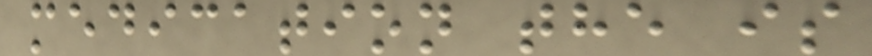medication the is
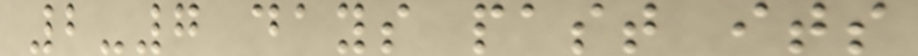2-7 days past its
